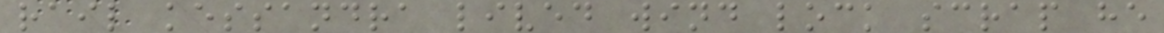rail kessandra lived wind lock scrap he
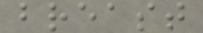breast
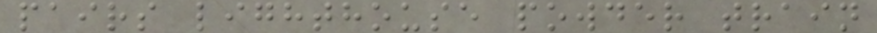pairs lighthouse powder train
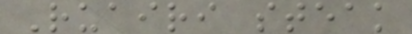Ruairi steak
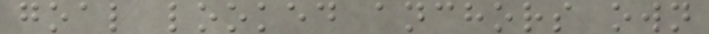goal looked anchors own
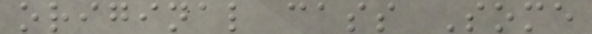original cass Some
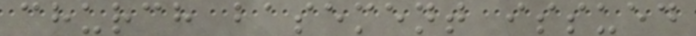church basement issued
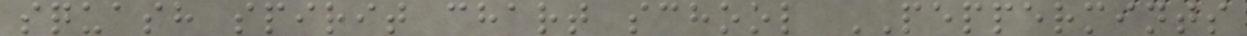squash spirit chart school PEPPERMINTS
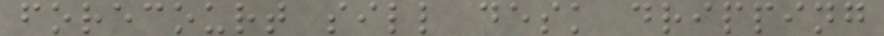forecourt sill desk dripping
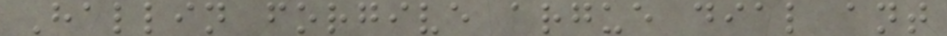Hallin forgive argue dial ant
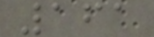161
